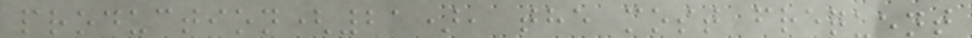production(21), the most frequent
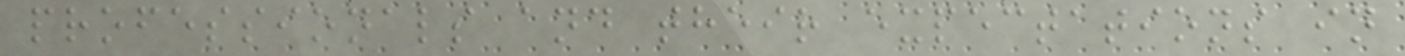professionals and their expectations in
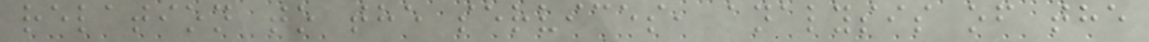relation to the services, analysis of the
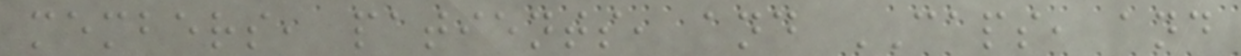members, patients, and CAPS, and
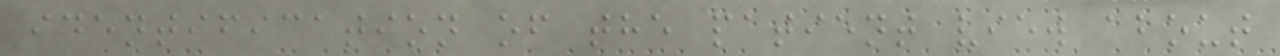identification of the patient view about
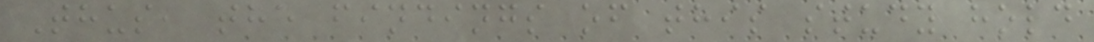Thus, the findings of this study hold
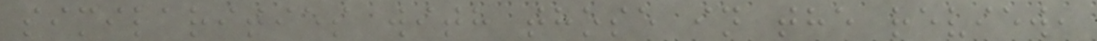similarities with those in the review,
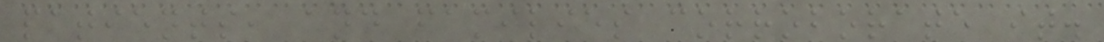patients, and families corroborate it.
